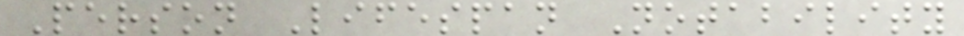Person Lifespan Notability
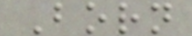Born
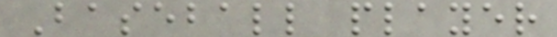Baseball player
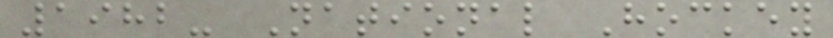1982- National Hockey
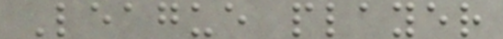League player
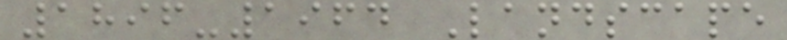1896-1964 Landscape
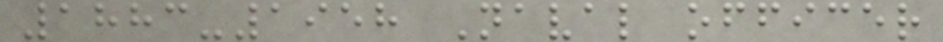1883-1958 Naval officer
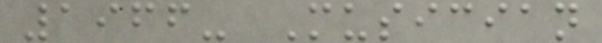1966- Musician
